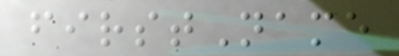firstName
